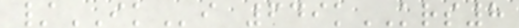/IKi 649kKRS8
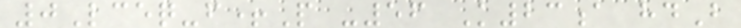0Lceq-f+P -56 K23a hdB
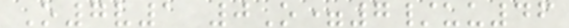O7v1 0O=7/uu46
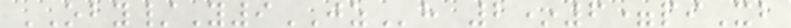OBY/Y9JZh 2*6=piXb
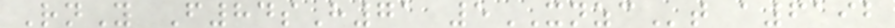RnY F84sH71 5XNZCt a6192
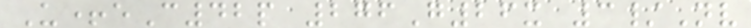U+eC42p 276G26x 3/Nv
